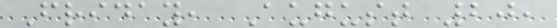Friday, August 20,
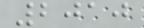2010
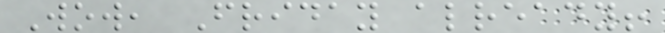Wow, Friday already!
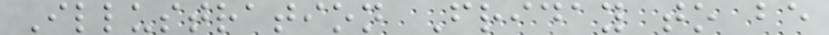Illustration Friday to be
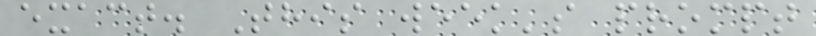exact. This week's prompt
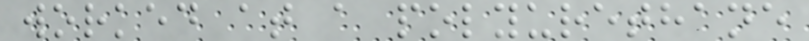worked at a polyurethane
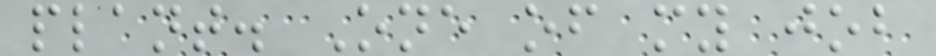plant. One of my job
